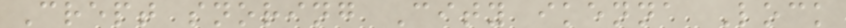Crept snoring City ikenna Lock
